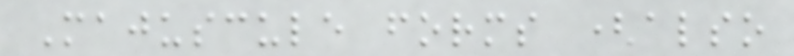Majuscule forms (also
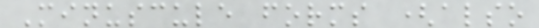Minuscule forms (also
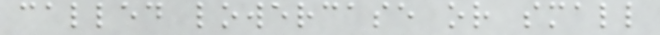called lowercase or small
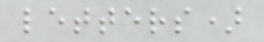letters)
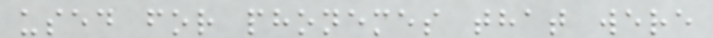used for phonemes that were
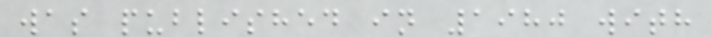was published in 1980 with
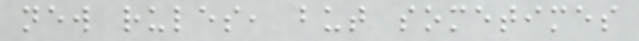new rules, but sometimes
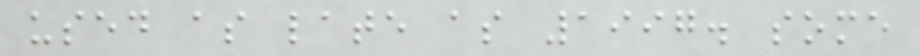used as late as 1997. some
